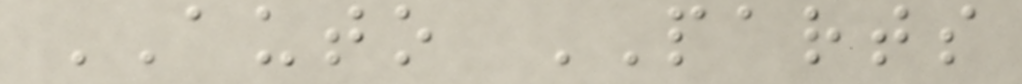AUTO PARTS
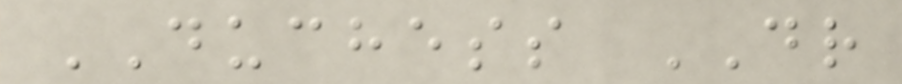DUCHESS DR
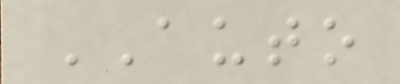AUTO
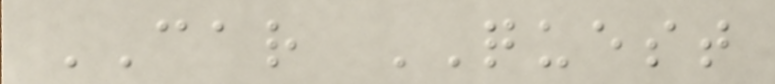CAR QUEST
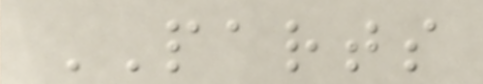PARTS
